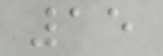15
